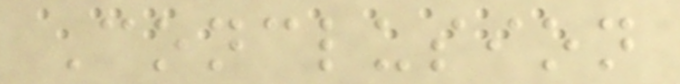Conclusion
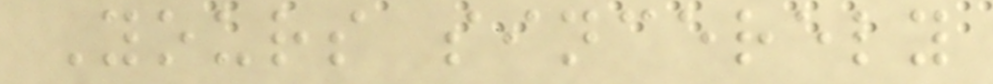Yours sincerely
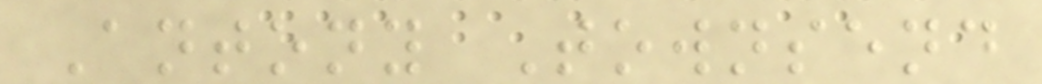Antony Townsend
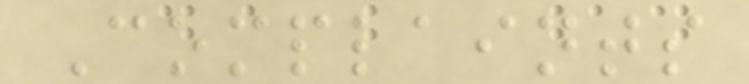Complaints
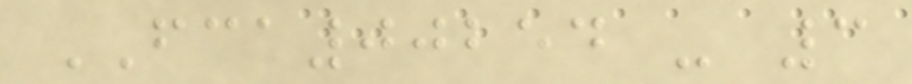FCA00254 - 3
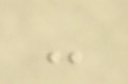-
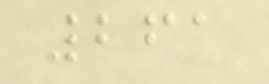261
